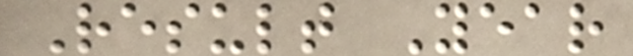Result Year
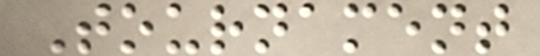Tournament
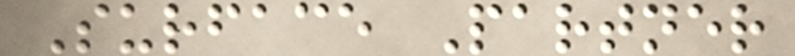Surface Partner
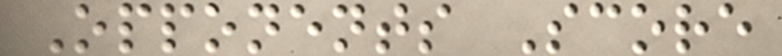Opponents Score
